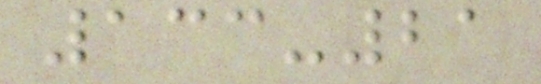133-21
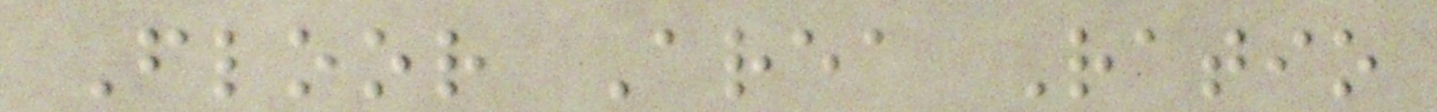Floor Area Ratio
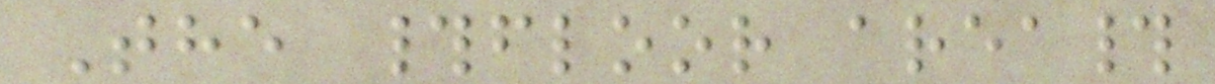The #floor area#
